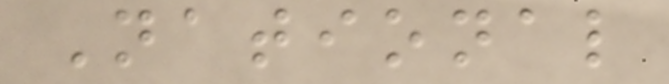National
